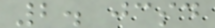2. jcsd
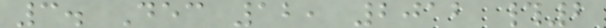3. Dec 12, 2012 #2
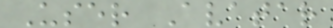User Avatar
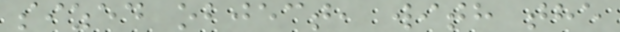sized object, with the
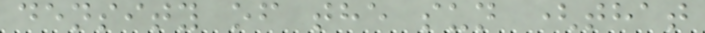density of the sun (that
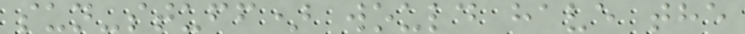sun-stuff) would have the
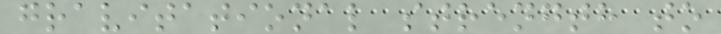gravitational strength to
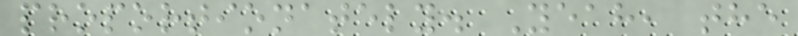proportionately. Yeah, the
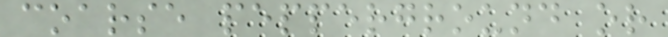coarse pepperground or
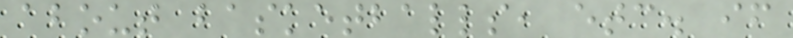about basketballs, etc. if
